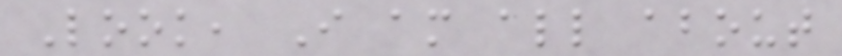Look, I am all about
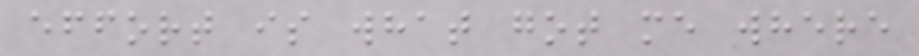effort is what got me where
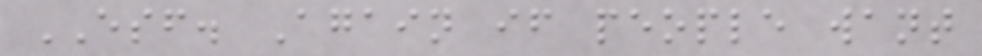ESF. Again if people want
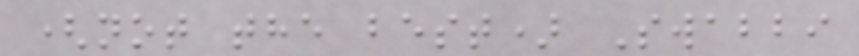(not the best) Swabbi
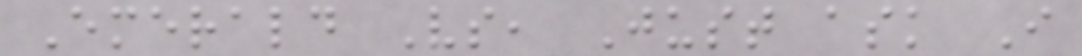Emerald Vs, Just ask I
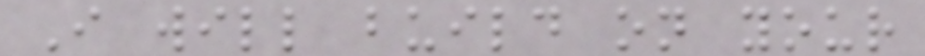I will build on your
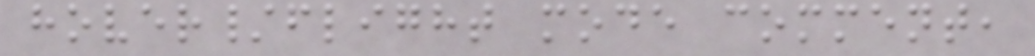hover/flight mode comment,
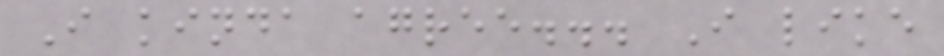I kinda agree... I like
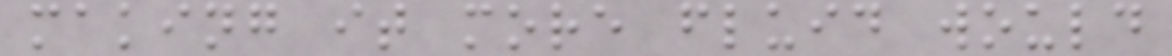making it more fluid would
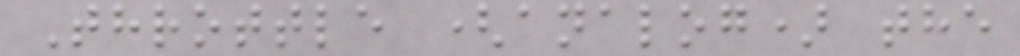Throttle (analog) the
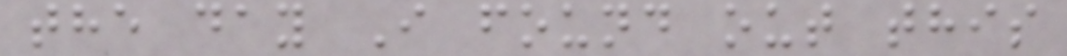the day I found out this
